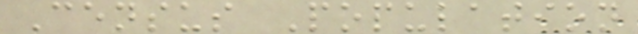Census Population
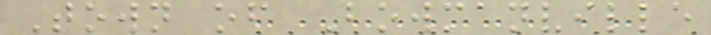Town of Bowmanville
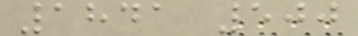1841 500
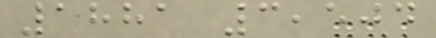1881 3,504
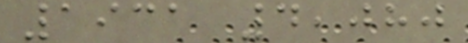1931 4,080
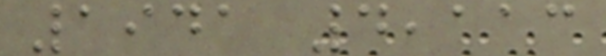1941 4,113
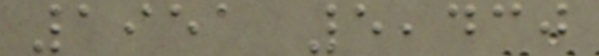1951 5,430
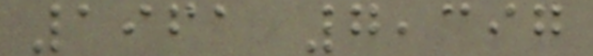1961 7,397
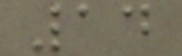14
